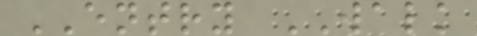ENTRY WALK
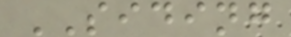SIDING
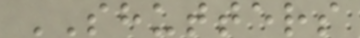SHUTTERS
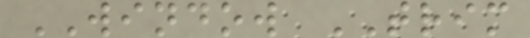WINDOW TRIM
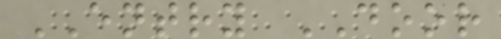ENTRY DOOR
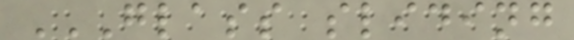GLASS SLIDING
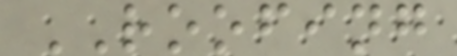ROOFING
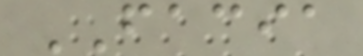FACIA
